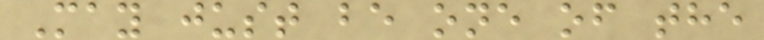May just be one of the
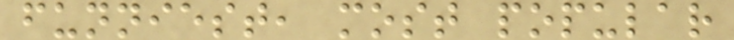funniest, most popular
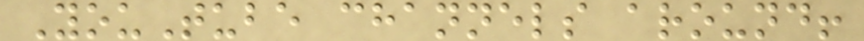YouTube channels around!
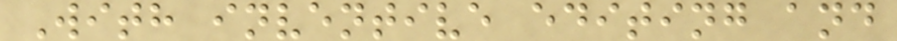With inventive editing and
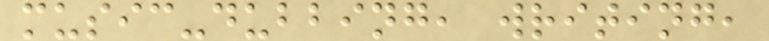music-dubbing, writing,
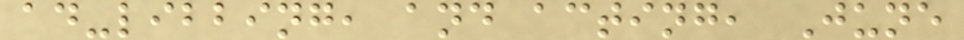ad-libbing, and acting, June
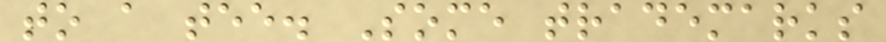to a tee. Some trademarks
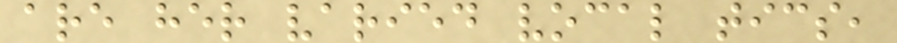are her varied vocal tics,
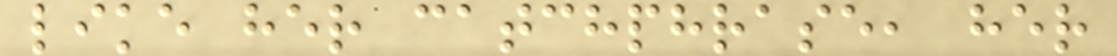like her catchphrase, her
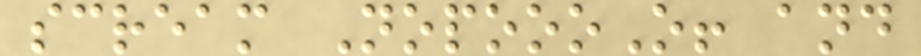scream NopoooO! and
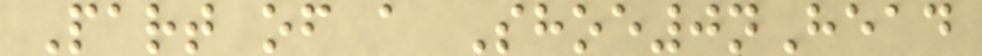Part of a Shoe0nHead
